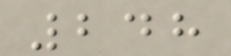248
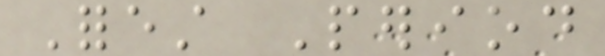Forest Period
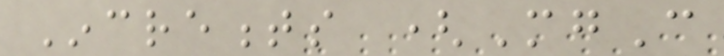Increments (MgC
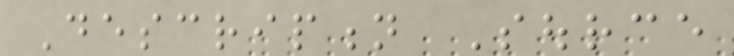Description Source
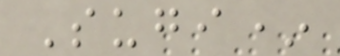Sugi*
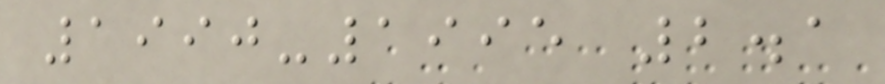1990-1995 2.1
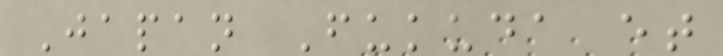Japan Fukuda et
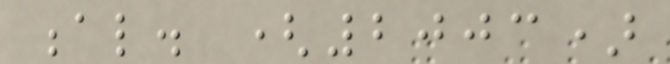al. (2003)
